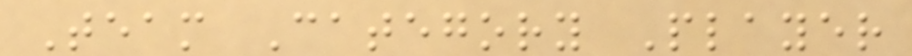Team Category Player
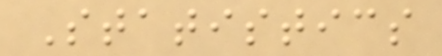Statistics
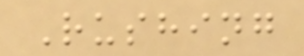Rushing
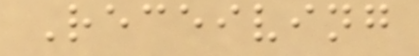Receiving
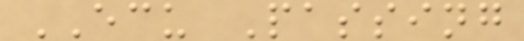ECU Passing
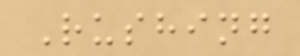Rushing
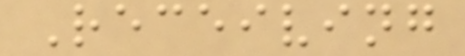Receiving
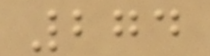274
